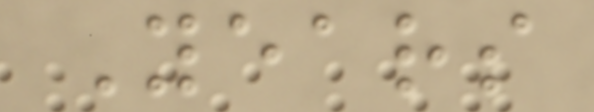Years
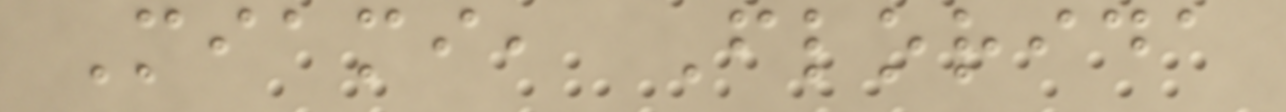Miami, Florida
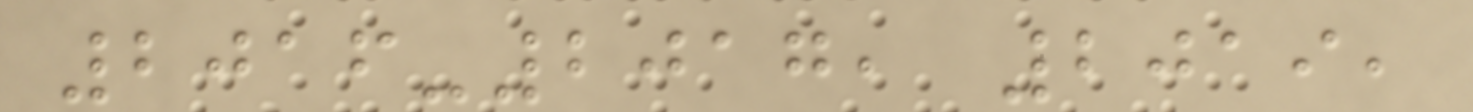2016-2017, 2019,
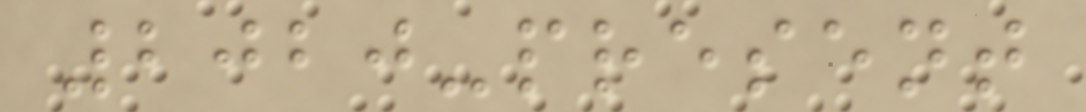2020-present
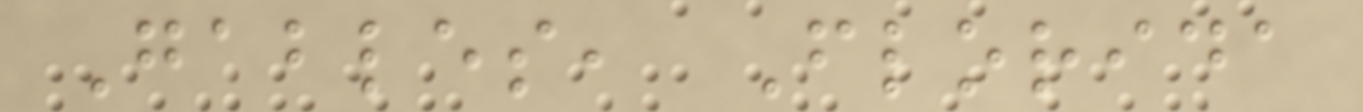Gables, Florida
